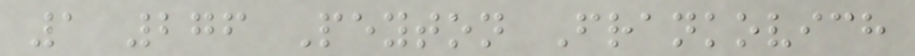1 276 Peyton Frankovich
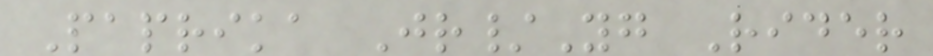Paprika Jr/Yg Rider
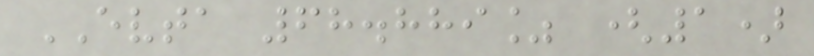EVTA 68.889% (1)
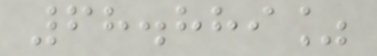68.889%
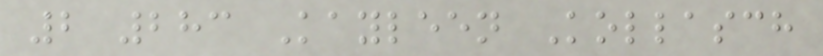2 283 Kayleen Kollasch
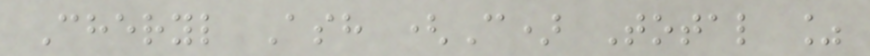Cheryl Ash (C) Total %
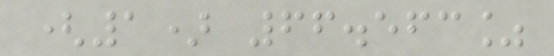(1) 66.563%
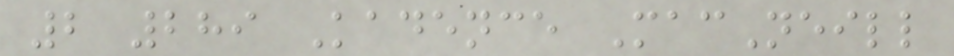2 289 Kadence MacNeill
